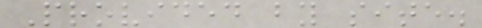Provided by site.
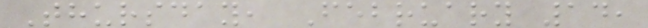Thursday, February 14,
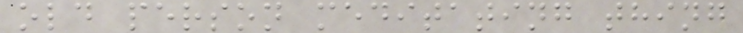old person meditating thing
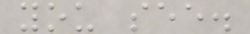you see.
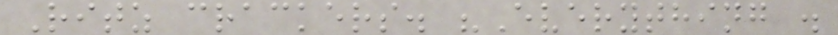Ritz crackers. "Everything .
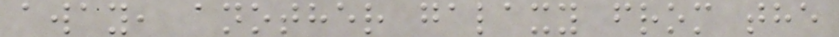away, another galaxy from the
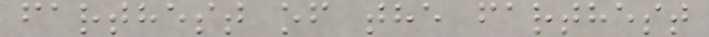farthest of the farthest
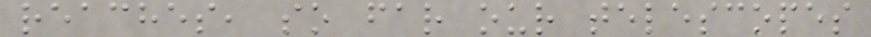reaches, so far our telescopes
